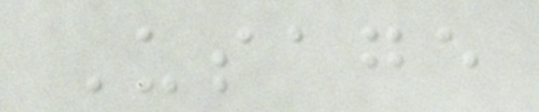Usage
